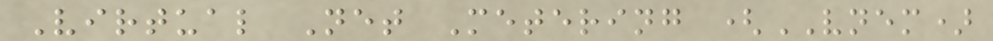Virtual Net Metering (VNEM)
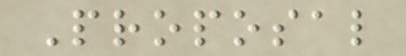Proposal
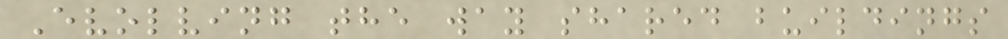Evolving the way shared buildings
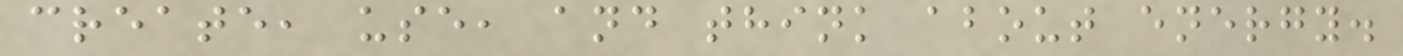create, use, and think about energy.
